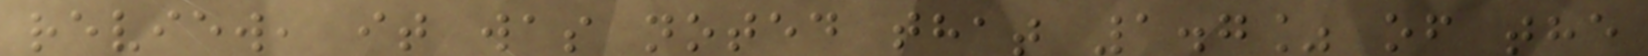review, it was noted that 1.7% of the
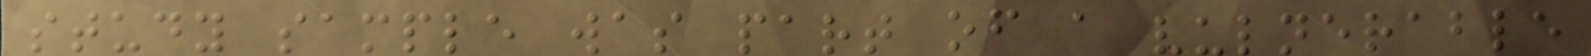study sample was part of a vulnerable
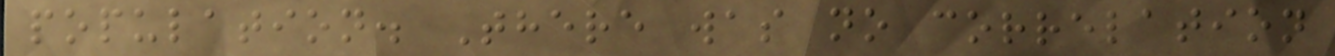population. There was no correlation
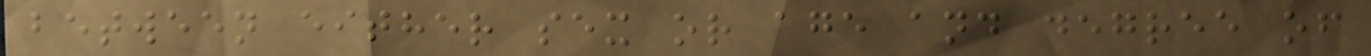between either sex or age and degree of
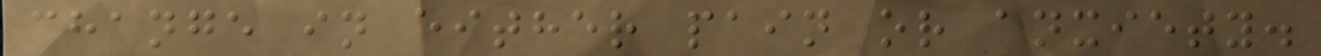change in either pain or anxiety.
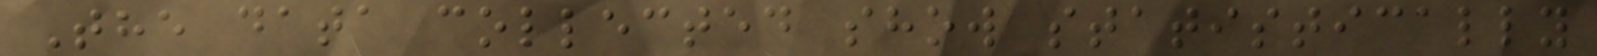The data collected show statistically
